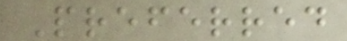Preferred
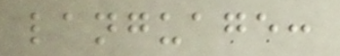language:
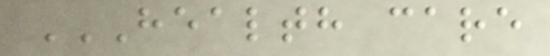HEALTH CARE
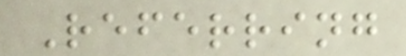Referring
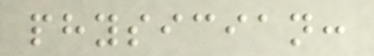physician:
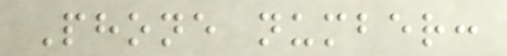Phone number:
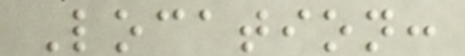Location:
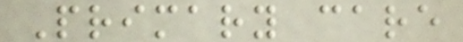Primary care
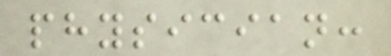physician:
